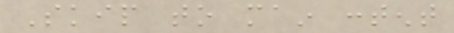Skip to main content
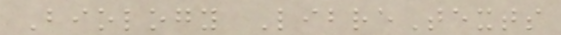Biology LibreTexts
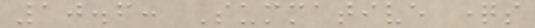10.6: Summative questions
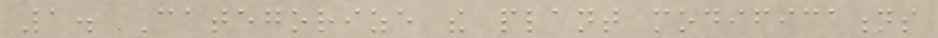1. Categorize the plant modifications
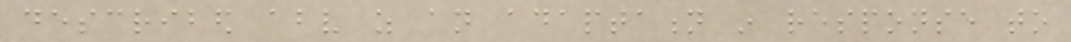described above as an adaptation in response to
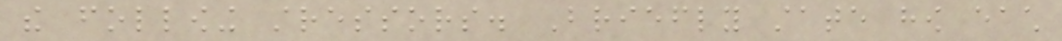the following stressors. Briefly state how each
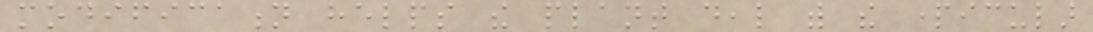modification helps the plant deal with the particular
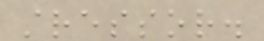stressor.
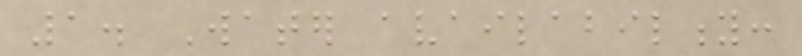1. Water availability:
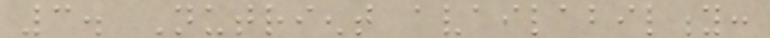3. Nutrient availability:
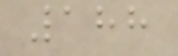188
